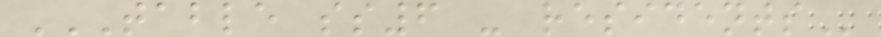TABLE SS6 - RESIDENTS
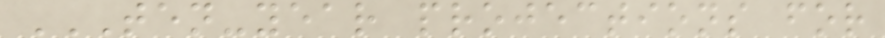TEN-YEAR PROJECTIONS FOR
